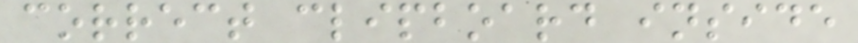correct clipboard inside
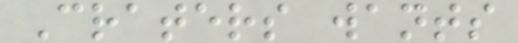Craters wants
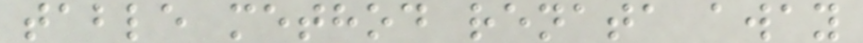table method renata away
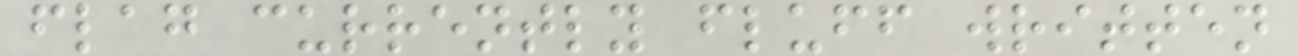flag currently fluff written
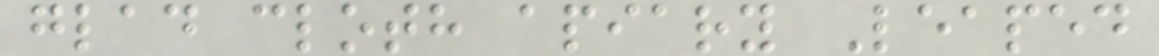glad cloth apiary Leaped
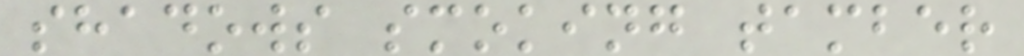shadows smoking tamber
